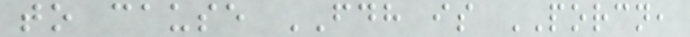to cause FDH is PORCN,
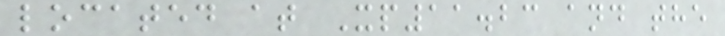located at Xp11.23 and the
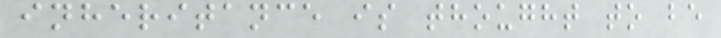inheritance is thought to be
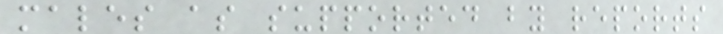males as supported by reports
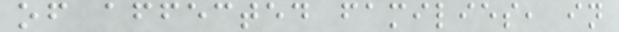of affected families, in
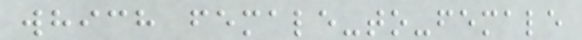which female-to-female
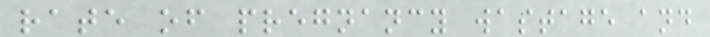rate of pregnancy wastage and
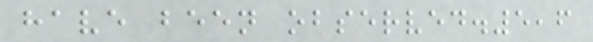have been observed.5,6
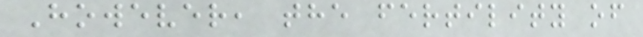However, the fertility of
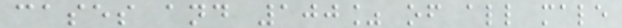cases and 100% of all male
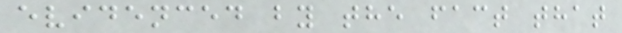evidenced by the fact that
